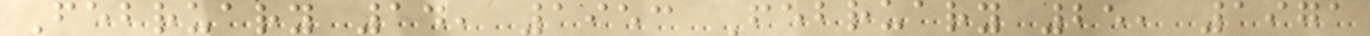February 14, 1953 February 25, 1971
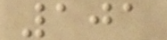101
